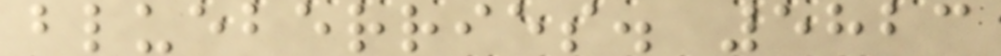blueberries. 5823
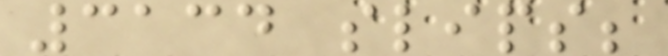3134 slips;
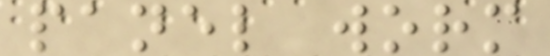panel worm
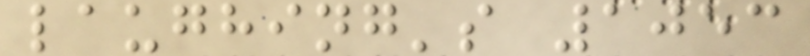laughing's 1053
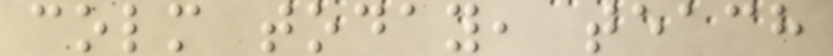colm today, teach
